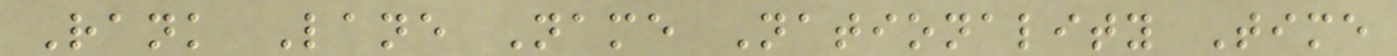Rank Lane Name Nationality Time
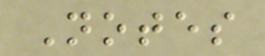Notes
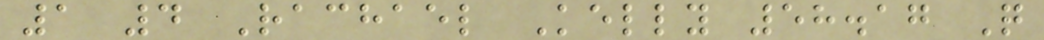1 4 Rachael Kelly 58.17 Q
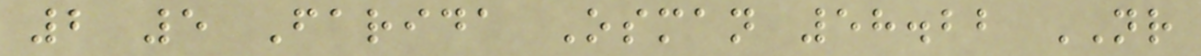2 5 Farida Osman 58.22 NR
